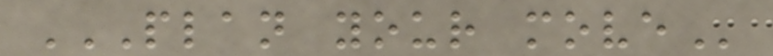PLAN YOUR MOVE
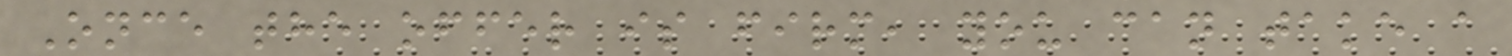Once the offer is firm, you can take a
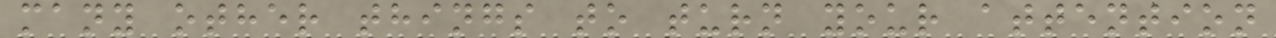many other things to turn your attention
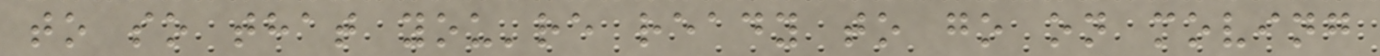to so that you're ready to go on moving
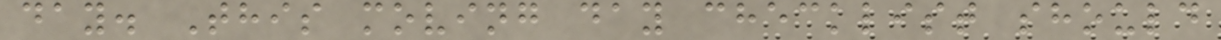day. This moving day checklist should
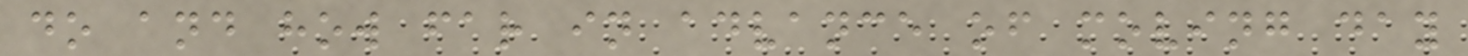do and how far in advance of moving day
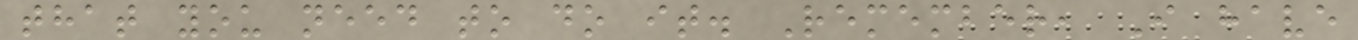that you need to do it. Remember, I have
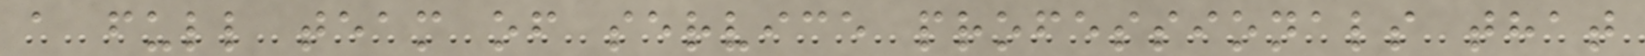a full team of service professionals that
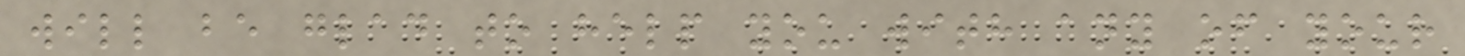will be glad to help you with any of your
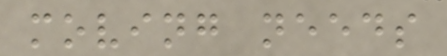moving needs
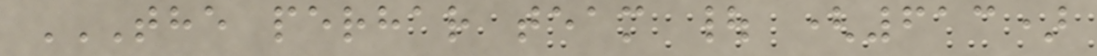THE PERHAR TEAM | (613)
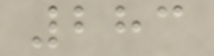283
